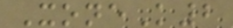XoneK2
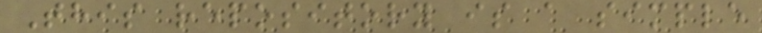This repository is a simple
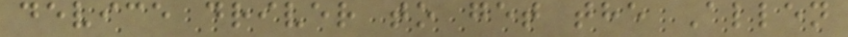device driver to get the Allen
